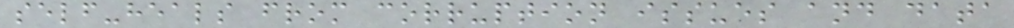self-heals from corruption issues and data
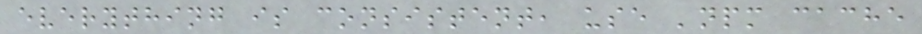everything is consistent, use 'npm cache
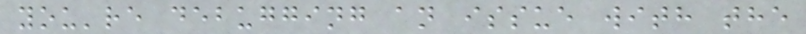you're debugging an issue with the
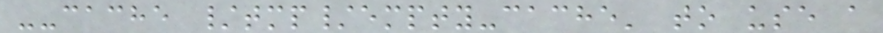--cache /tmp/empty-cache' to use a
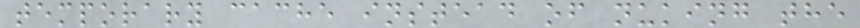temporary cache instead of nuking the
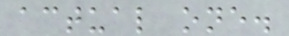actual one.
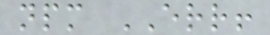npm ERR!
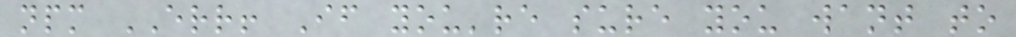npm ERR! If you're sure you want to
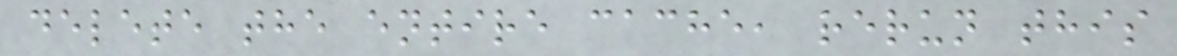delete the entire cache, rerun this
